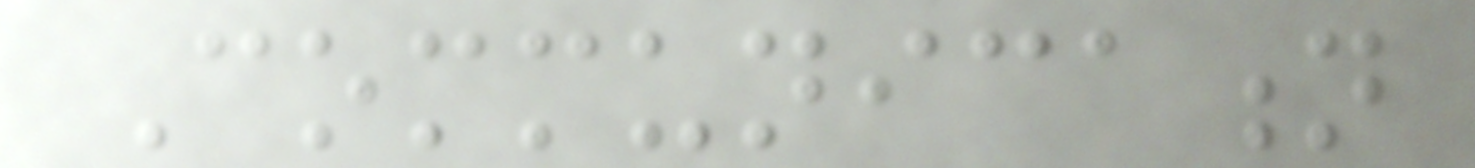Communication
